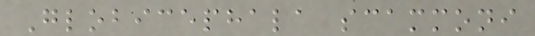Globicephala scammoni
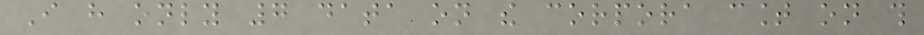I have only 7 data on the corpora count on this
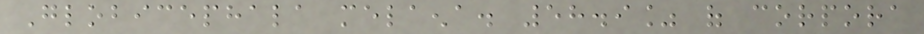Globicephala melaena. 58.9% of corpora
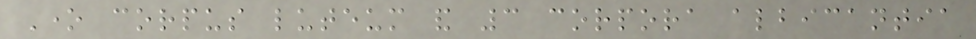One corpus luteum and 3 corpora albicantia
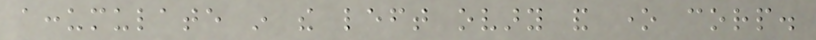accumulate in the left ovary and one corp.
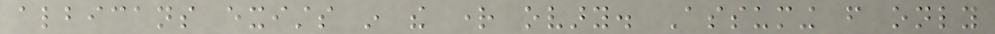albicans exists in the right ovary. Assuming from only
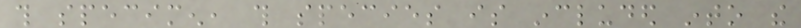this specimen, this species is included into the
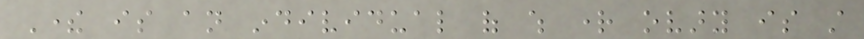There is an individual of which right ovary is still
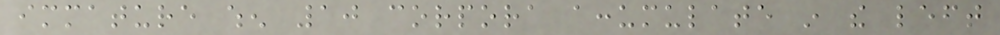immature when 10 corpora accumulate in the left
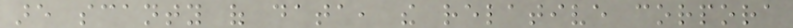are scanty of data, the relative corpora
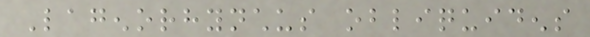Lagenorhynchus obliquidens
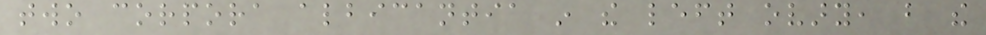two corpora albicantia in the left ovary, but the
